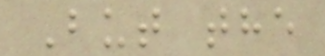But the
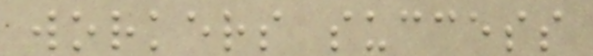workers success
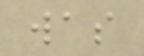was
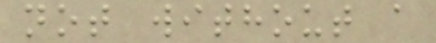not without a
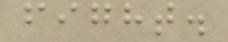fight.
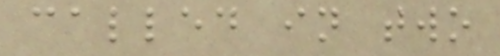called in two
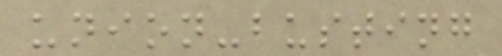union-busting
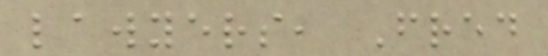lawyers, Fred
